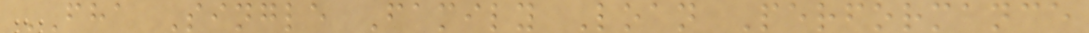FHA Single Family Loan Performance
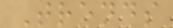Trends
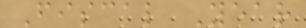Fiscal Year
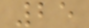25
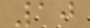10
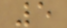5
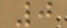0
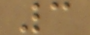3
